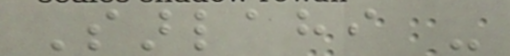Sarlahi -
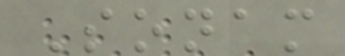Sonam
